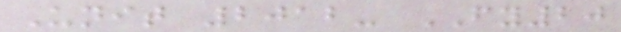Unit 2012- FY20
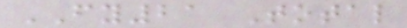FY21 Total
